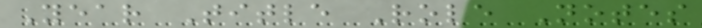Year Title Role Notes
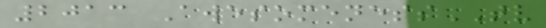2013 AwesomenessTV
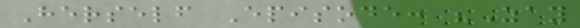Herself Episode: "Zay
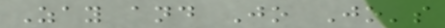Zay and Jo Jo's
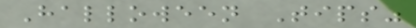Halloween Tips"
